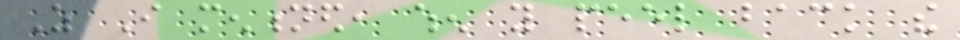As I mentioned, when you peel back the
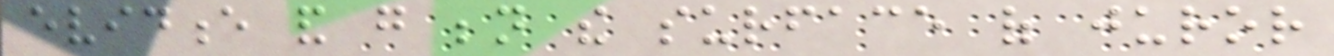evidence and go beneath the surface of juror
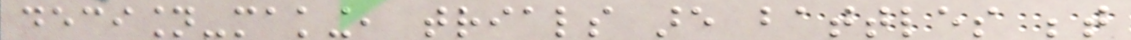decision-making, trials are battles between
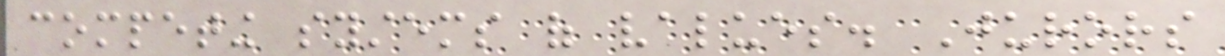competing systems of values. Jurors
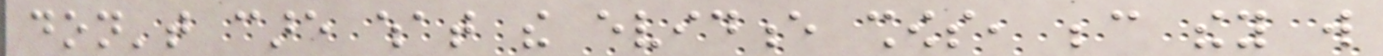don't care what the evidence shows, because they will
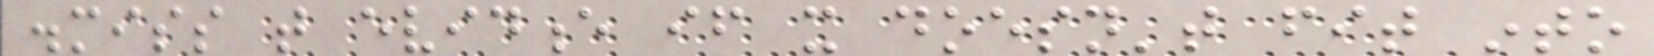dismiss that evidence if it doesn't fit into
